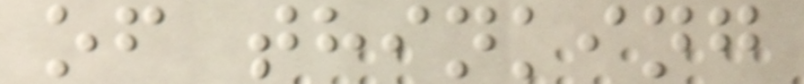of thinking
